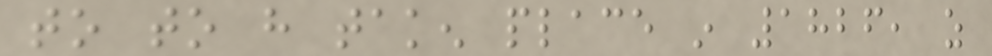to to have taken place in 1826, as
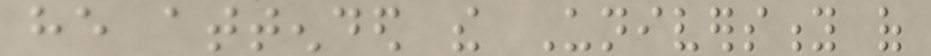he attended the University of
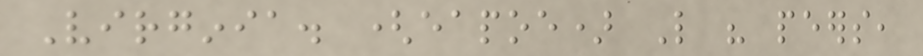Virginia. (eapoe) Like his peers,
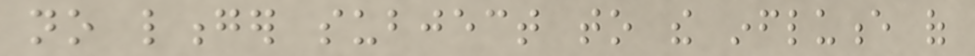no longer subject to the influence of
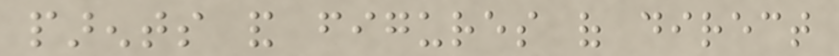parents and figures of direct
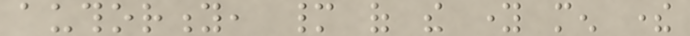authority, many of the young men there
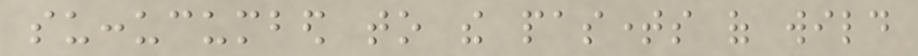succucumbed to the pastimes of wild
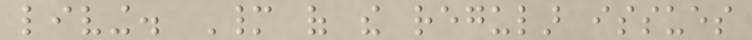living. Many of the regular issues
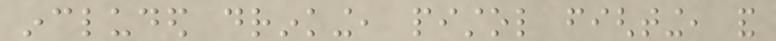included drinking, pistol fighting, and
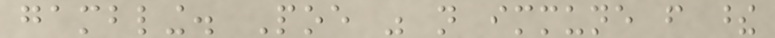gambling. Poe was not immune from these
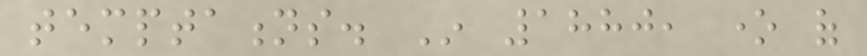temptations. In 1880, one of
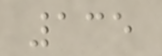135
